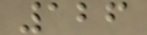126
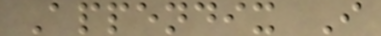Appendix I
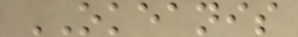OKEANIS
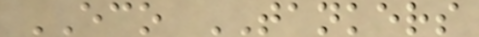ECO TANKERS
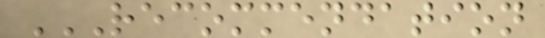RECOMMENDATION
